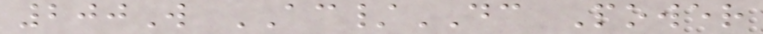200W AC/DC Power
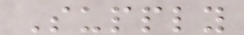Supply
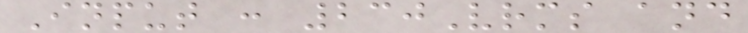Input : 230Vrms and
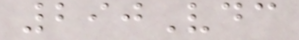290Vdc
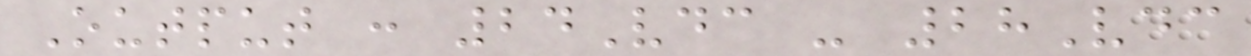Output : 24Vdc - 28Vdc
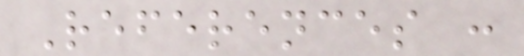References :
